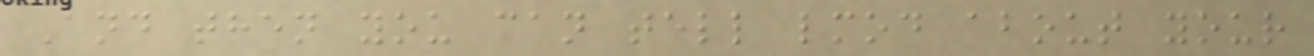And then you can tell lmod about your
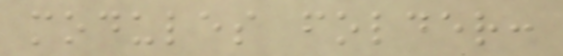modules folder:
